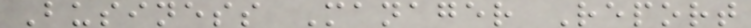Business Manager Report
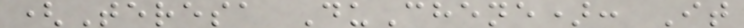(Teresa DuChene): It
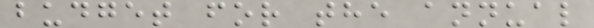budget for the annual
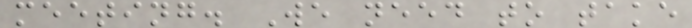meeting. We need to take
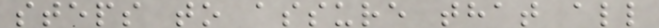steps to assure that all
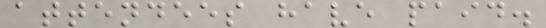attendees have paid.
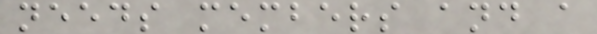needs members and a
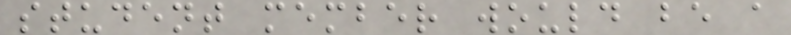student member would be a
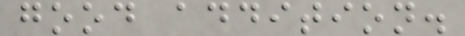good addition.
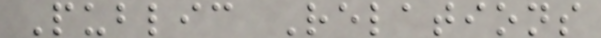Public Relations
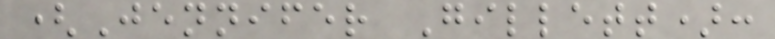(Jennifer Gillett):
